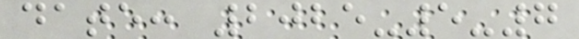date: 2025-5-7
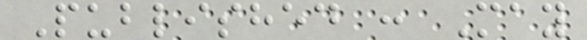Published : May
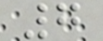7
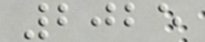2025
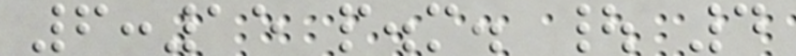6:15 p.m. | 4
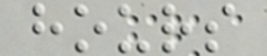hours
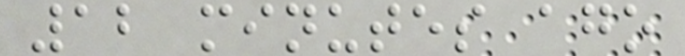12 minutes ago
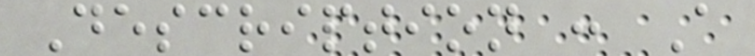Description : A
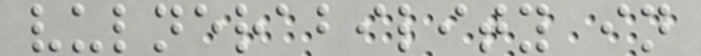vulnerability in
